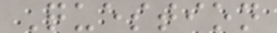Question
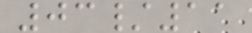03/11
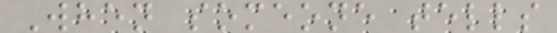When someone tells
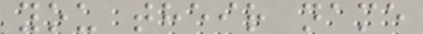you their name
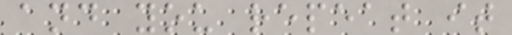and you repeat it
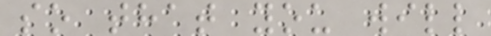so that you will
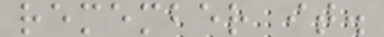remember it.
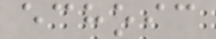echoic
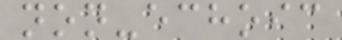non-echoic
